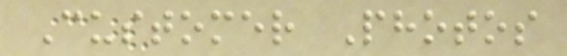Customer Photos
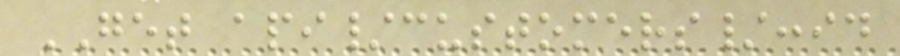GET api/customers/:id
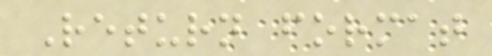Return format
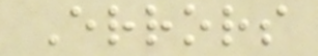Errors
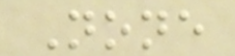None
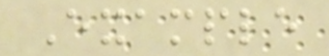Example
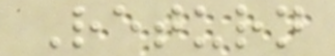Return
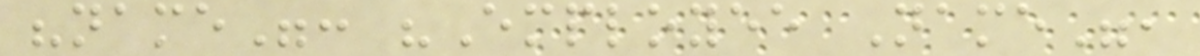"name": "Employee Name",
